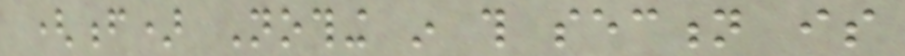(f) Nothing in this section is
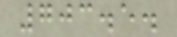703.5.
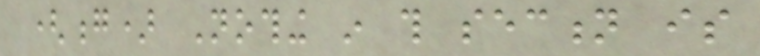(g) Nothing in this section is
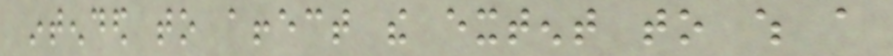intended to affect the extent to which a
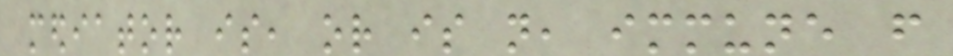mediator is, or is not, immune from
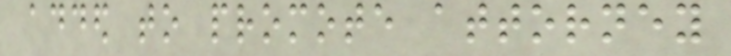added to promote attorney
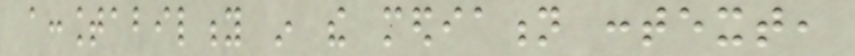accountability in the mediation context,
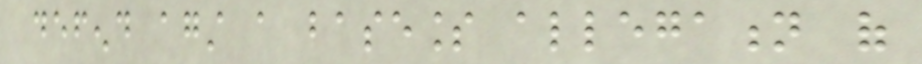defend against a baseless allegation of
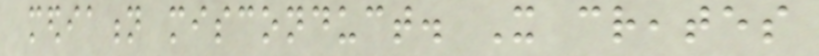mediation misconduct. It creates
